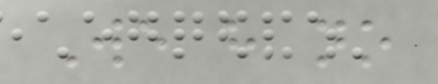We have no
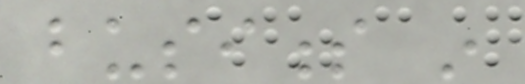business in
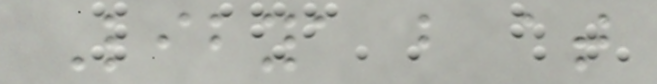Libya but at
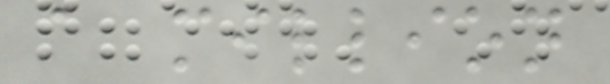a million
